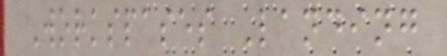Workspases Landing
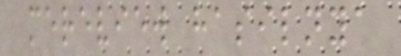mereview hasilnya
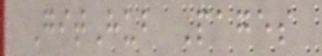GitHub Pages
